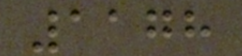1178
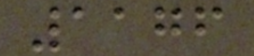1176
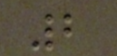2
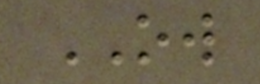OW
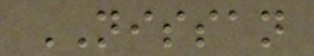NISSAN
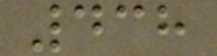438
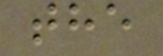the
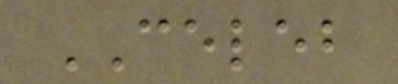CELEB
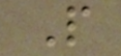P
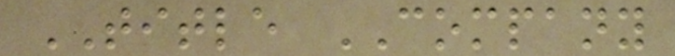TITLE COMPANY
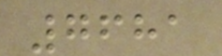7681
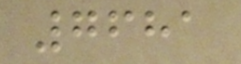7681
